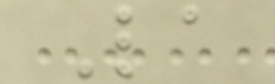La
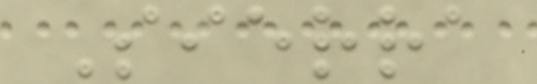Sierra
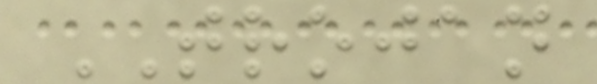TROJAN
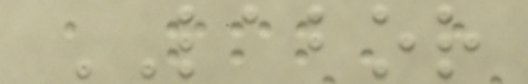LABOR
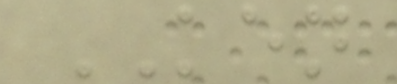KEN
